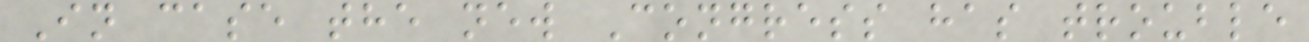In case the new Congress has trouble
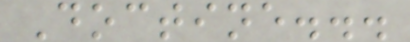Doctine...
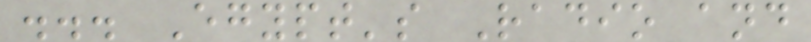... Egypt's Radio and
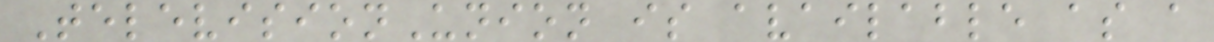TelevisionUnion is available as a
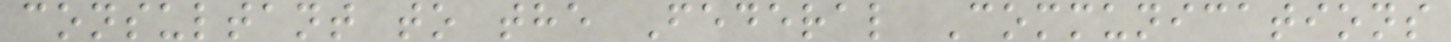consultant to the Federal Communications
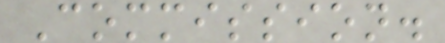Commission.
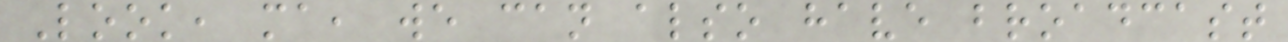Look, ma, we can also have broadcast
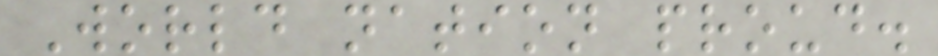World nation proud.
